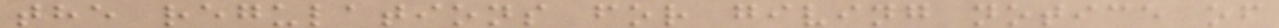the regulations for giving notice of
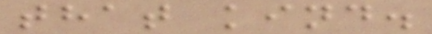that kind.
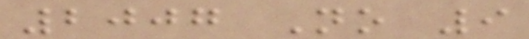2007 No 9
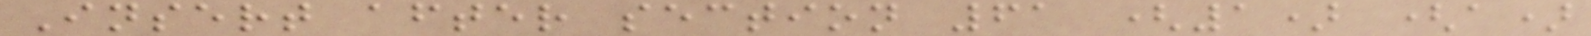Insert after section 61 (1) (a)
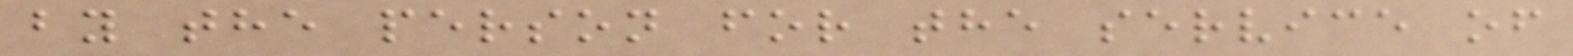by the person for the service of
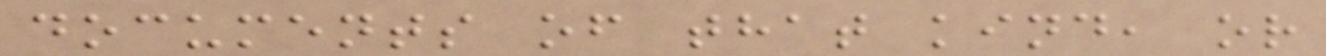documents of that kind, or
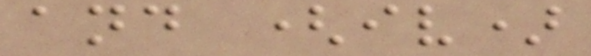and (iv)
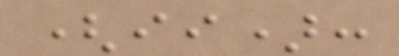(ii):
